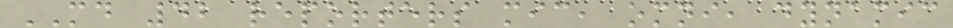MD 42 reporters mic, omni, dynamic
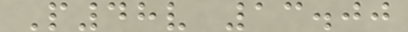P48v 13.00
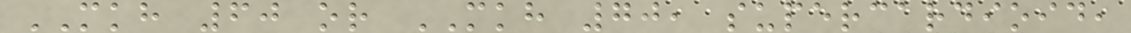MKH 60 or MKH 70, supercardioid,
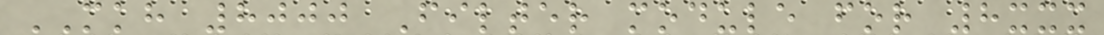MKH 8000 Filter module for 8xxx
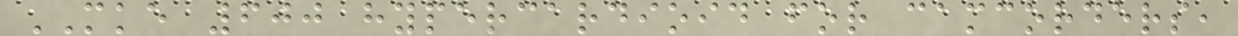MKE 600 hypercardioid for camcorders,
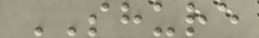SHURE
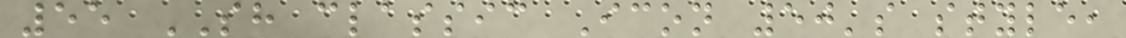55 SH classic Icon 50's style,
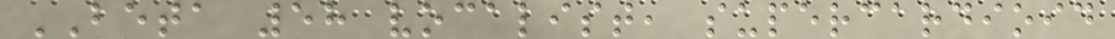BETA 58 vocalist, supercardioid
